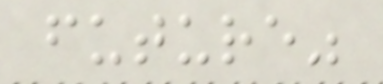future"
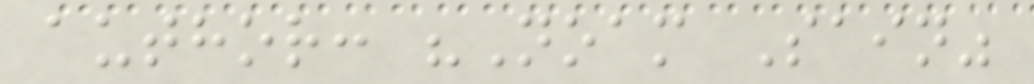author: "Noam Sain"
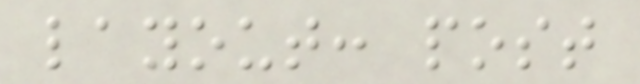layout: post
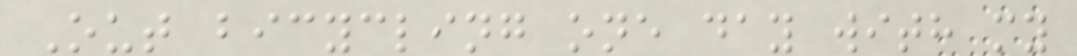Out bicycling one day with my
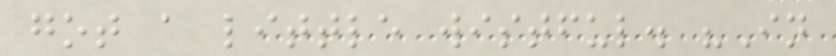got a little wistful. "In
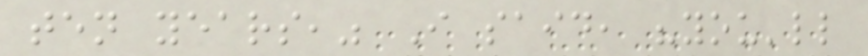ten years," I said, "you'll
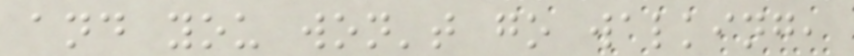and you won't go walking,
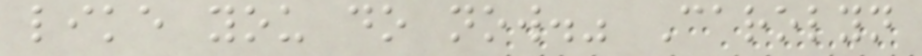like you do now." Carolyn
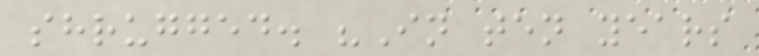shrugged. "In ten years
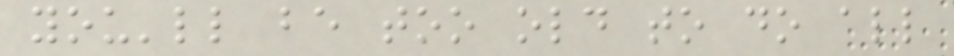you'll be too old to do all
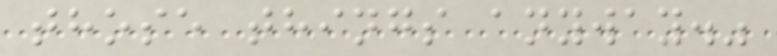those things anyway."
